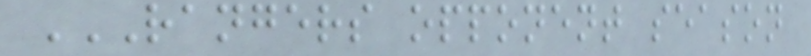RANGERS OPPONENT SEASON
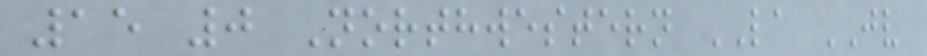15 0 Northwestern LA JV
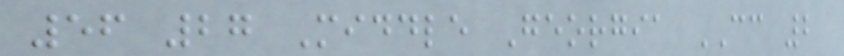56 27 Middle Georgia CC 2
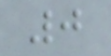0
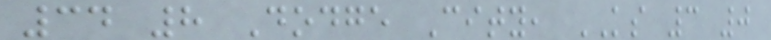34 8 Dodge City, KS 3 0
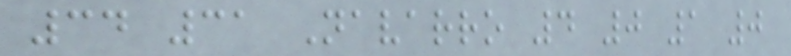34 31 Navarro 4 0 1 0
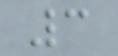3
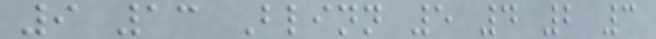9 13 Blinn 5 4 2 3
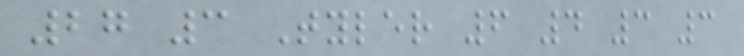27 3 Tyler 6 4 3 3
